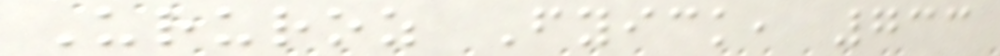Ururoz Fyick, 733
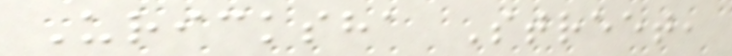Uricksha Street,
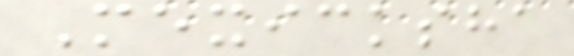Mexicksha
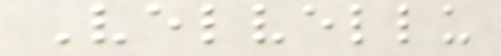Velvellu
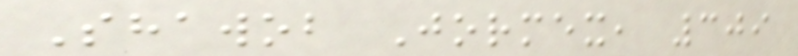Shawob Jormex, 309
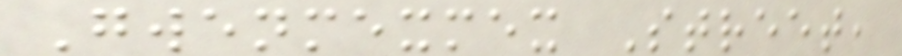Gwenmexmex Street,
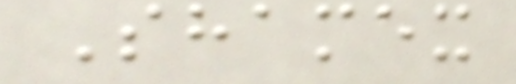Shamex
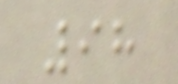98
